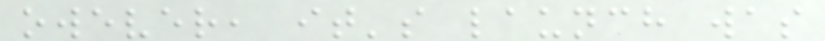owever, it's launch was
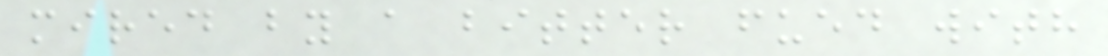mired by a bitter fued with
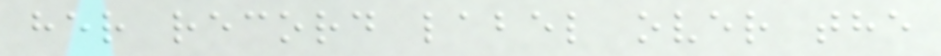her record label over the
